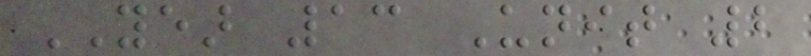YEAR 13 Unit 2
